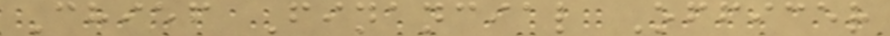Chief Financial Officer
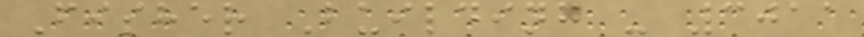Fisher Building - 3011
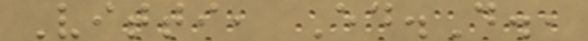Vitti, Ed.D.,
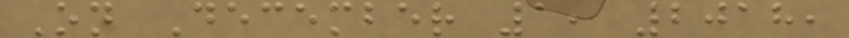On December 1, 2018,
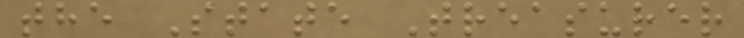the State Treasurer
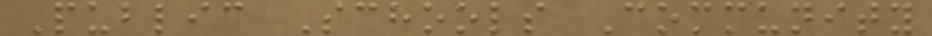Public Schools Community
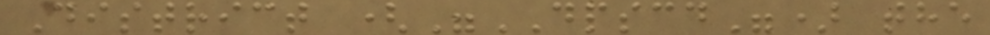District ("DPSCD") the
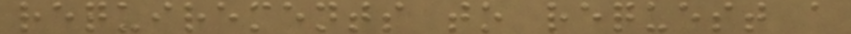requirements to request a
